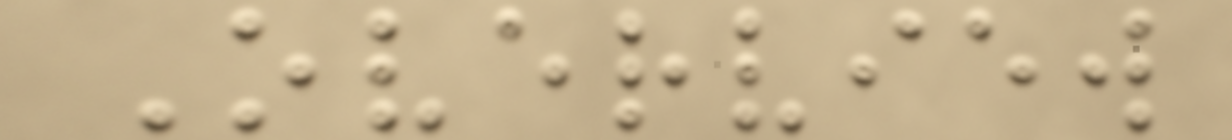Overview
